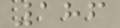186
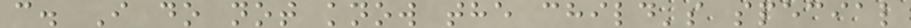c. I do not know the child's special
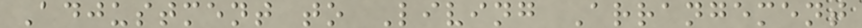Adjustment to Living Arrangement
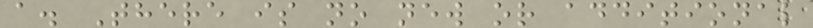a. There is no new or additional
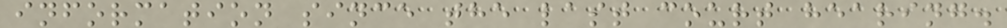information since the last court hearing.
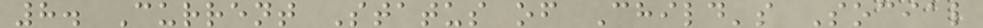8. Current Status of Child's Social
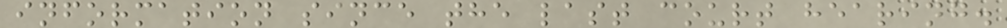information since the last court hearing.
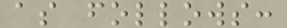as follows:
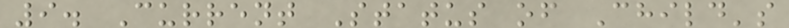9. Current Status of Child's
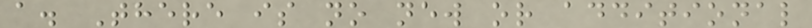a. There is no new or additional
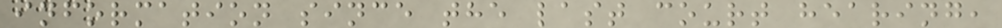information since the last court hearing,
